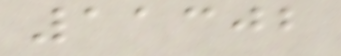11302
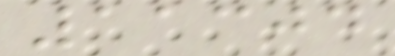11304
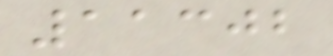11302
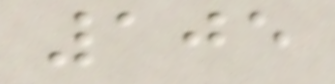105
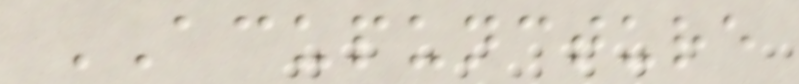ACUPUNCTURE
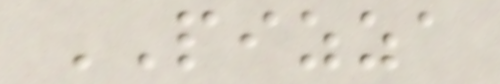PIZZA
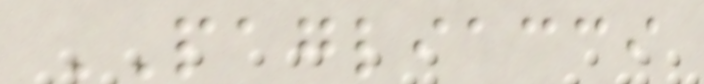PAGLIACCI
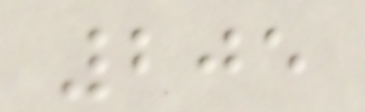205
